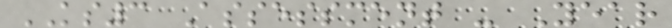KS3 Assessment - Year
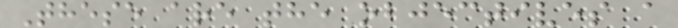These are the objectives a
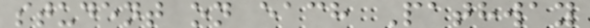student on each Pathway
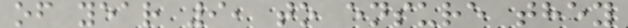of year 9, to ensure they
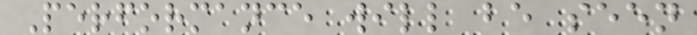Performance will be seen
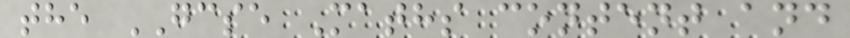the GCSE Maths content and
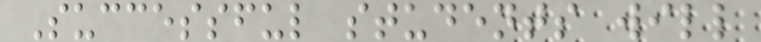Successful students will
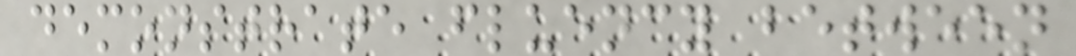demonstrate fluency between
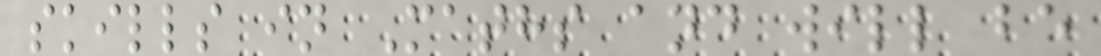skills in Maths and will be
